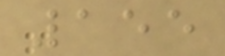155
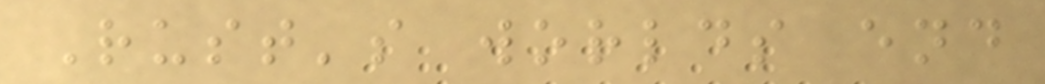Rust's worlds end
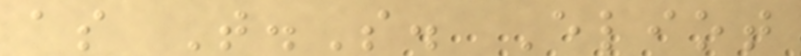as T.S. Eliot
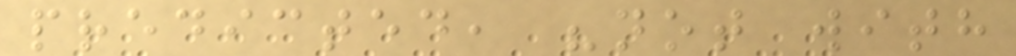predicted, "not with
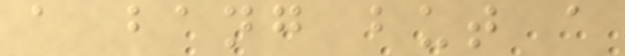a bang but a
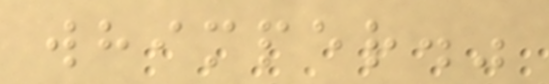whimper."
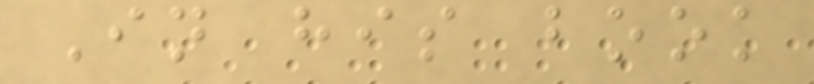In his book
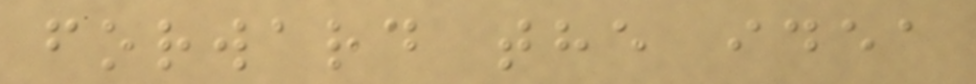forward the idea
